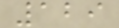129
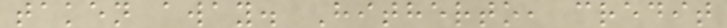taken away. Hitherto, credit
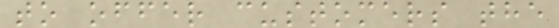to offer customers the
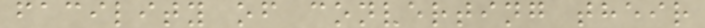facility of converting their
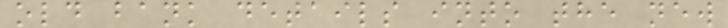old bank details into the new
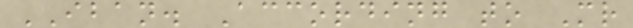IBAN. According to Mr
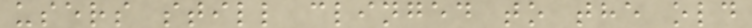users still clinged to the old
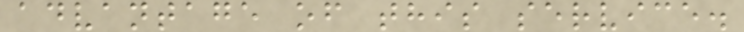advantage of this service.
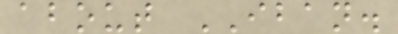about IBAN.
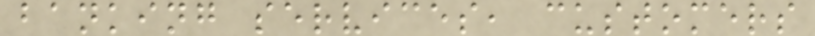banking services, customers
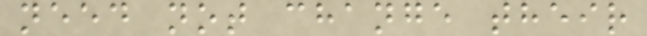need not change their
